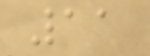11
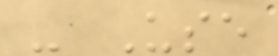- Use
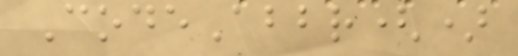CodeAbbr()
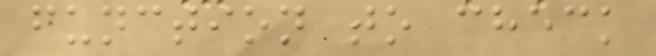function to check
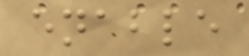enable
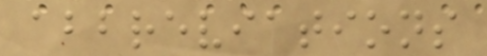abbreviations
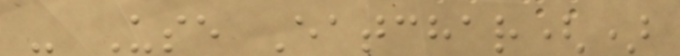- Use Eatchar()
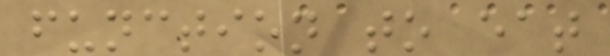function to eat
